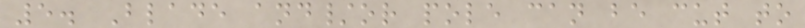5. Blade and/or pole can be cut to
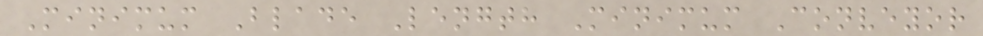Minimum Blade Length Minimum Conveyor
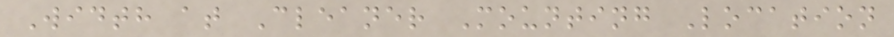Width at Cleaner Mounting Location
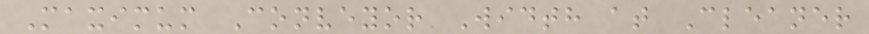Maximum Conveyor Width at Cleaner
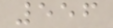556
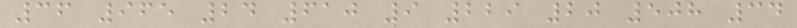36 965 24 610 9 229 20 508 34
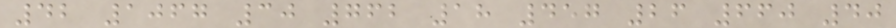42 1067 30 762 18 457 26 660 40
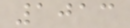1013
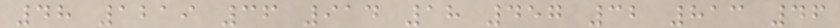48 1219 36 914 18 457 32 813 46
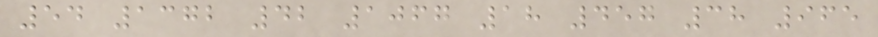54 1372 42 1067 18 457 38 965
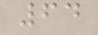64
